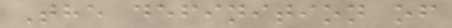The definition of
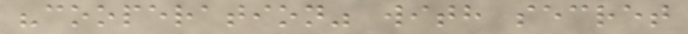"cooperation" with secret
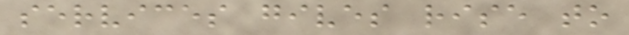services gives rise to
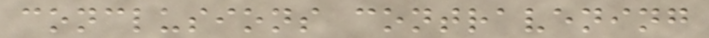conclusions contravening
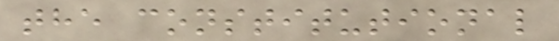the constitutional
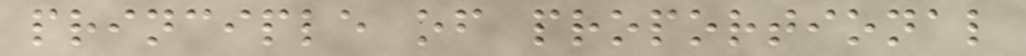principle of proportional
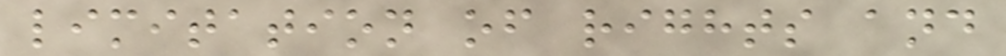limitation of rights and
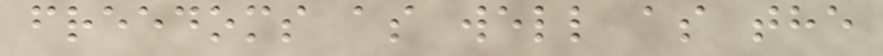freedoms as well as the
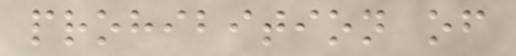prohibition of
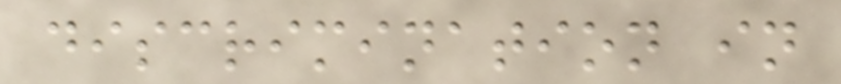discrimination in
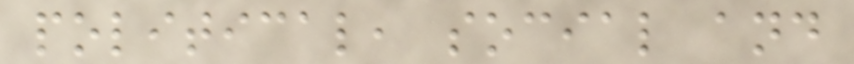political, social and
